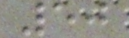50
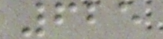625
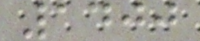1400
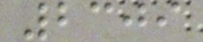2309
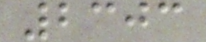2303
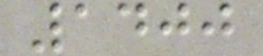1400
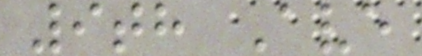9th Ave
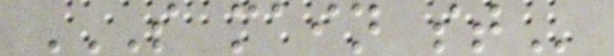S MAIN ST
